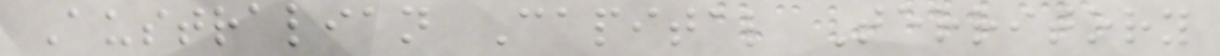Australian Capital Territory
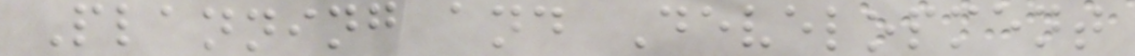Planning and Development
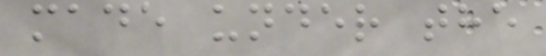made under the
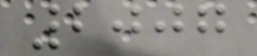2007
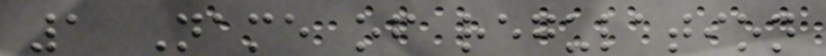1 Name of regulation
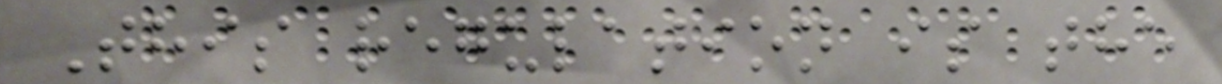This regulation is the
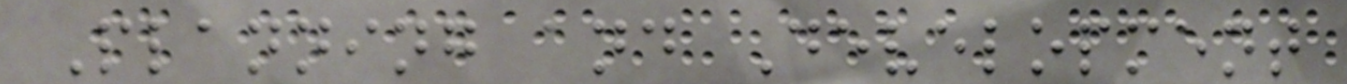Planning and Development
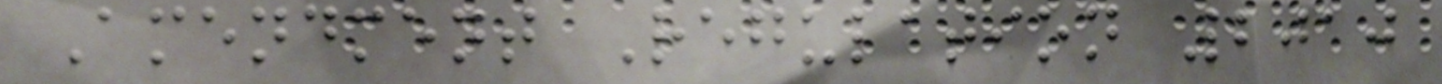Amendment Regulation 2010
